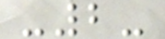-2-
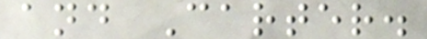and Carter.
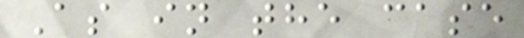As in the case
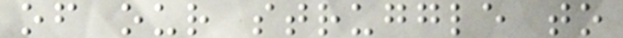of our struggle to
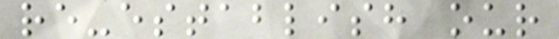re-establish our
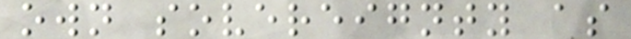own sovereignty as
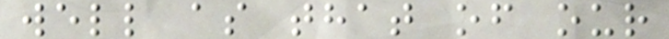well as that of our
